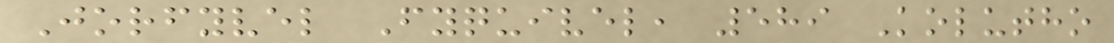Jorfyvel Fyquivel, 589 Kolutho
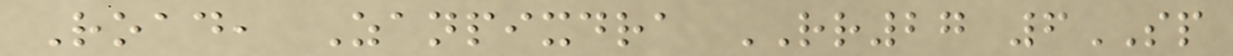Road, Zanpixdra RR27 6SP
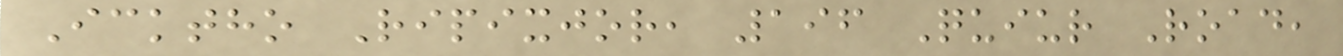Icktho Ripixjor, 196 Quiur Road,
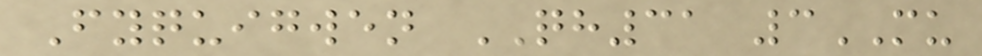Fyquigwen QH31 3MU
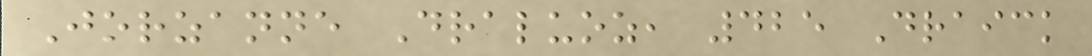Jorzanne Draluoz, 425 Draick
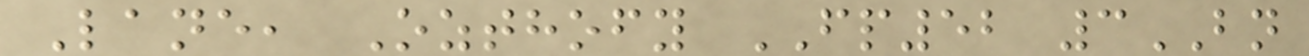Lane, Ozthofy FP52 3BN
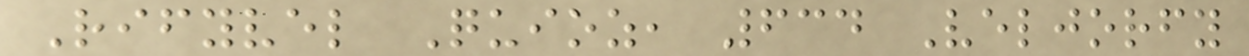Rifyvel Quioz, 634 Veljorfy
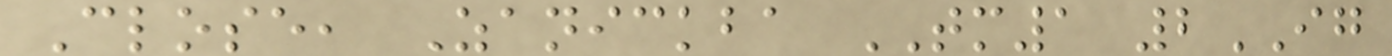Close, Zanickba TM1 2IG
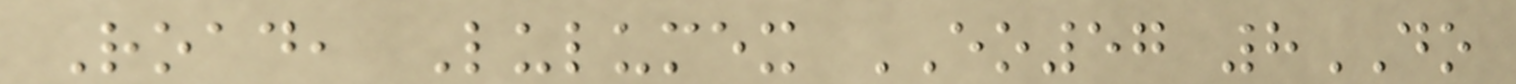Road, Lulumex EO57 8DO
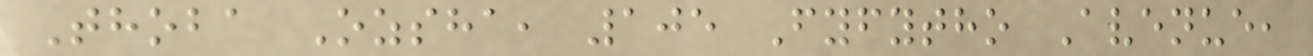Thoba Ozsha, 105 Fyfytho Avenue,
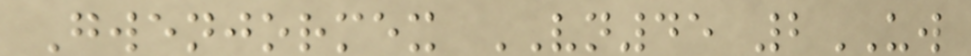Gwenjormex VN45 2UW
